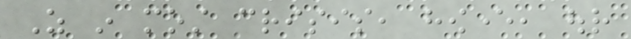As in most crisis, however, our
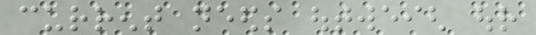current needs outweigh our
